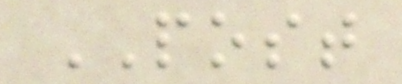POST
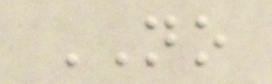NO
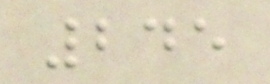245
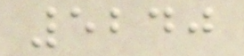5240
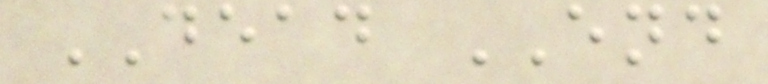DEAD END
